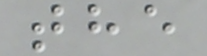the
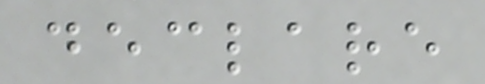declare
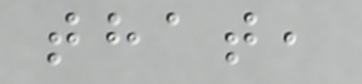that,
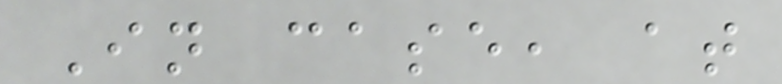In case, at
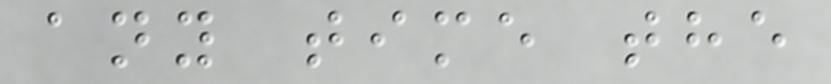any time the
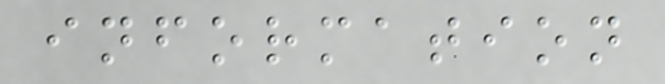information
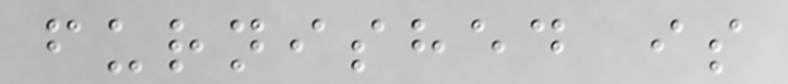furnished is
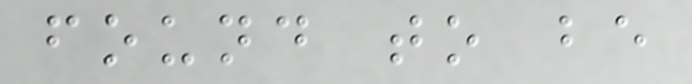found to be
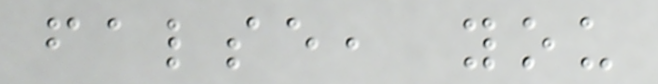false, you
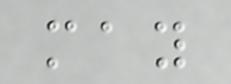may
